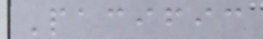Pacific
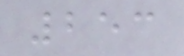253
